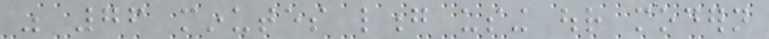was 76 minutes long using our modern
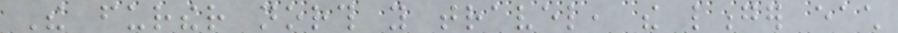The further north you travel, the longer each
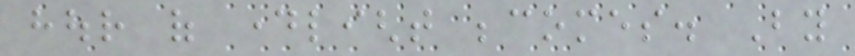hour of daylight becomes. By
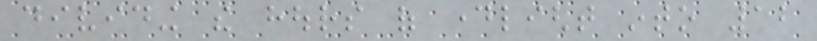dividing the hours of daylight into 12
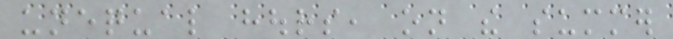unequal hours, on the summer
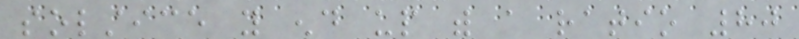solstice you end up with a ratio 80
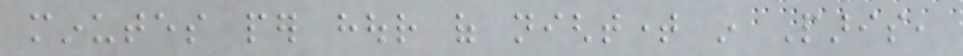minutes per hour of nighttime in Paris,
